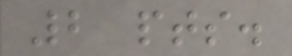2 pts.
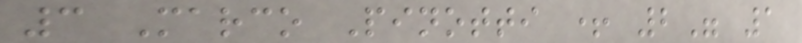3 Marco Pinotti + 2" 1
